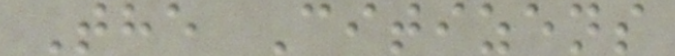The Citizens
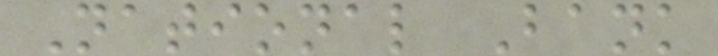National Bank
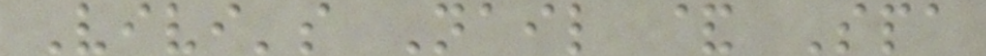Vivi's Nail & Spa
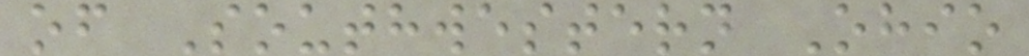of Southwestern Ohio
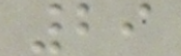29
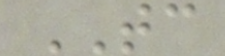TC
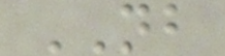NB
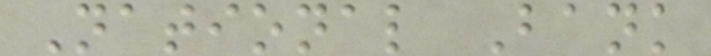National Bank
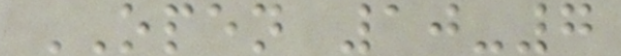OPEN 10-7
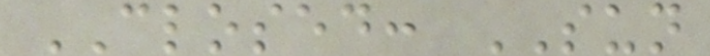CLOSED: SUN
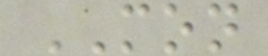MON
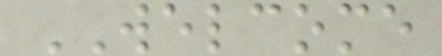WELCOME
